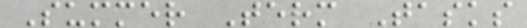Summer Term Tasks
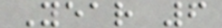Year 6
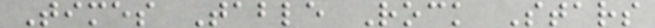Times Table Rock Stars
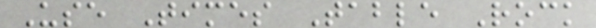Use Times Table Rock
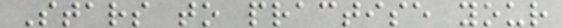Stars to practise your
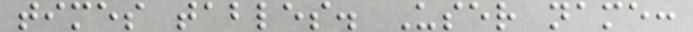times tables. User name:
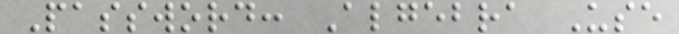Password: Algebra Use
